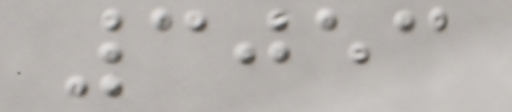3053
